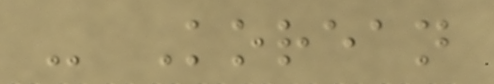- Korean
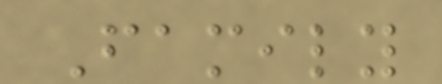Family
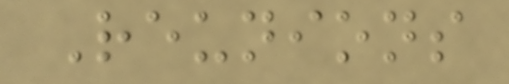Reunions
